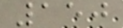150
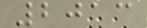2013
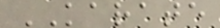KARATE
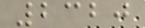2320
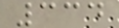334
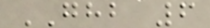GHB 6
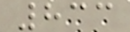833
